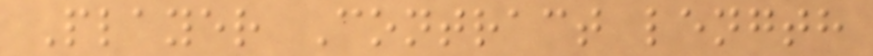Player Contract length
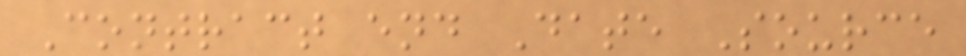Contract end Date Source
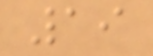19
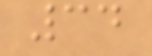34
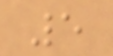5
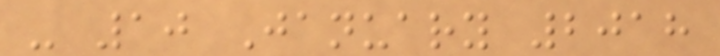- 10 January 2018
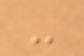-
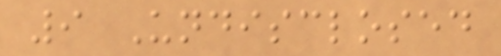9 Undisclosed
